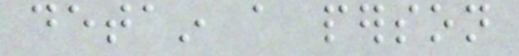detain a person
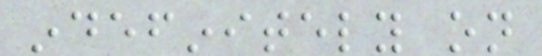indefinitely on
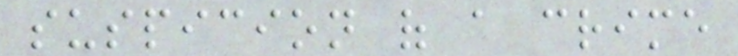suspicion of a crime
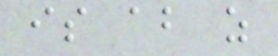is about as
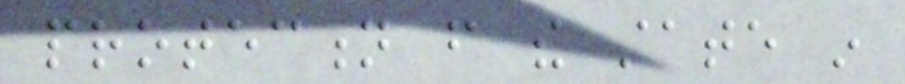protection from the state in
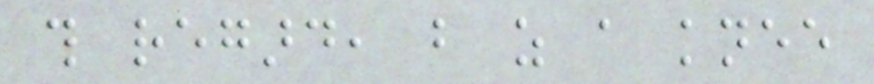this regard, but as a knee
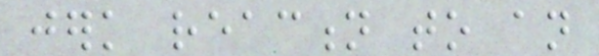jerk reaction to an
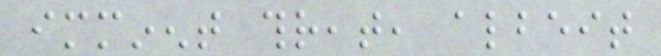imminent threat, albeit
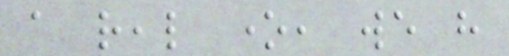a real one, we have
